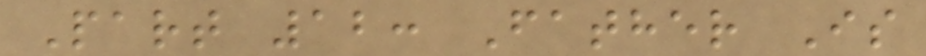Part 12: Father Is
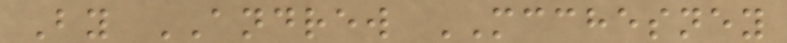By ANDREW MCCHESNEY
